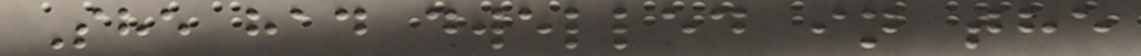She had dwelled in the
